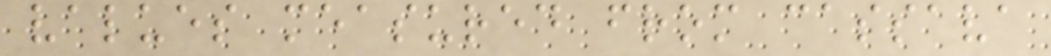values measured from cassava
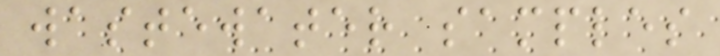wastewater samples
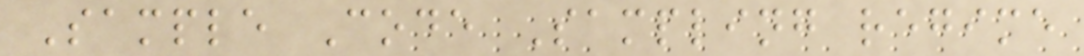Sample Code Sampling regime
